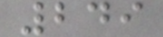249
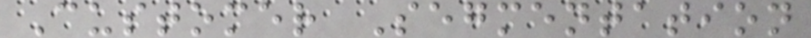Customer Segmentation
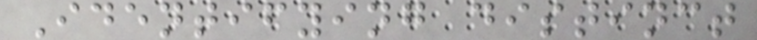Identifying distinct
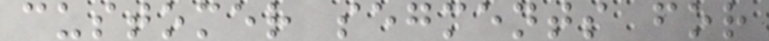customer segments for
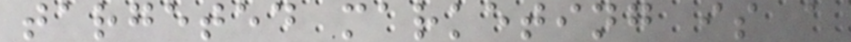targeted marketing is a
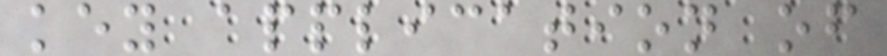key application of
